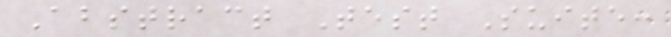Abstract Test Suite:
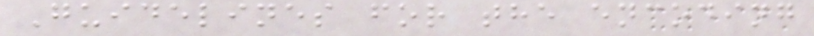Guidelines for the encoding
